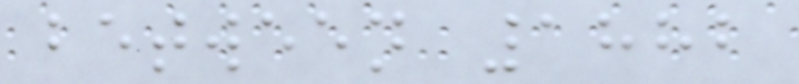between 1882
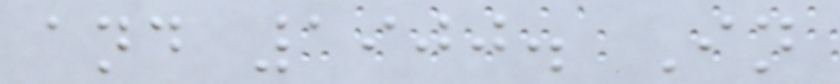and 1900. In
